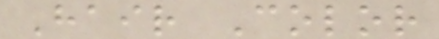Hair Color
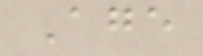Age
